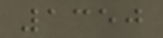1350
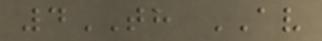4TH AV
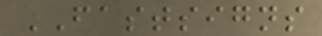FASTSIGNS
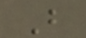B
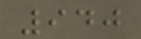940
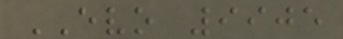EVO 9905
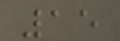15
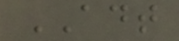ADT
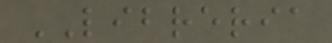LIBRERIA
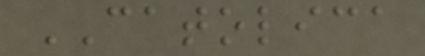CATOLICA
